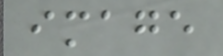image
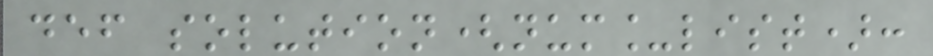def solution(num_list):
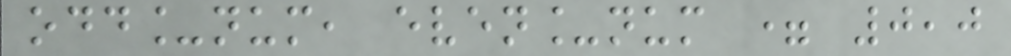odd_num, even_num = 0,0
